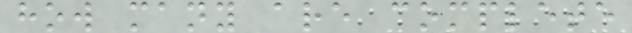how many are complete
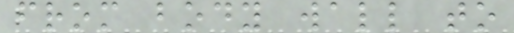from body wall to
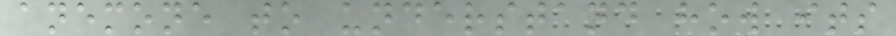anemone to understand how its
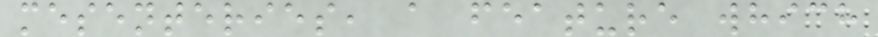mesenteries, a feature which
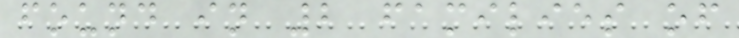found in 2 families of
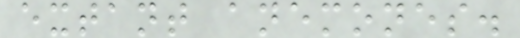extant anemones.
